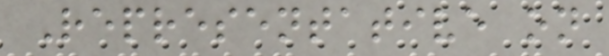Representative on
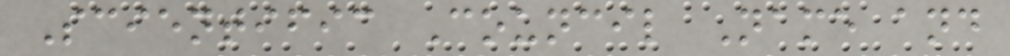Scientific Council Name and
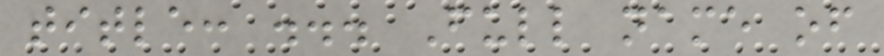title: ... Full name of
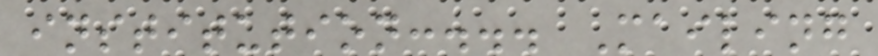institution:... Mailing
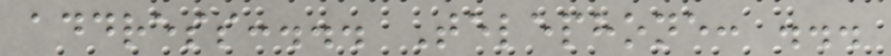address:... Telephone: ...
